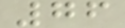76
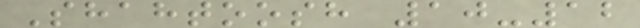Shahtoosh 10-12
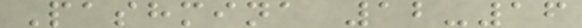Pashmina 12-16
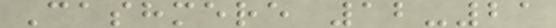Cashmere 12-21
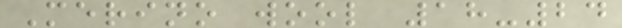Merino wool 18-24
